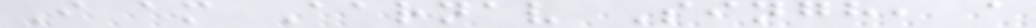I am Aarnav Singh, a
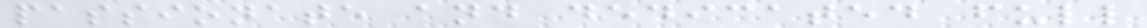passionate and dedicated full
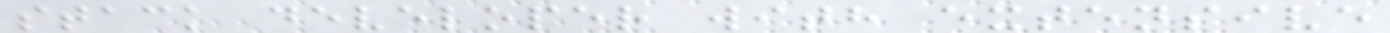stack developer with extensive
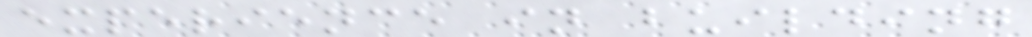experience in building
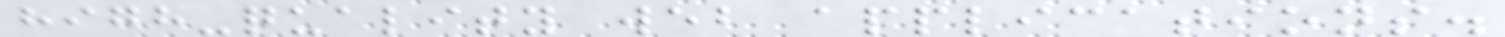high-quality web applications.
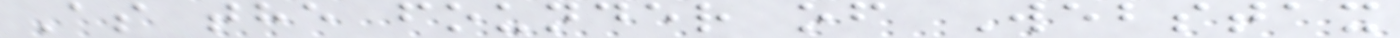As the founder of Webstax
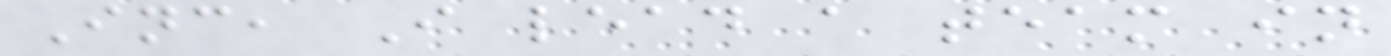Inc, I lead a team in
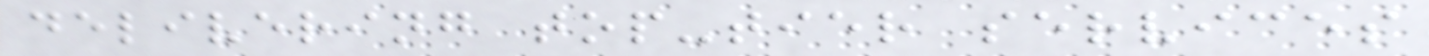delivering top-tier services
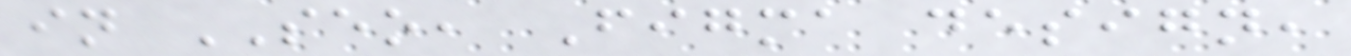in SEO, Figma design,
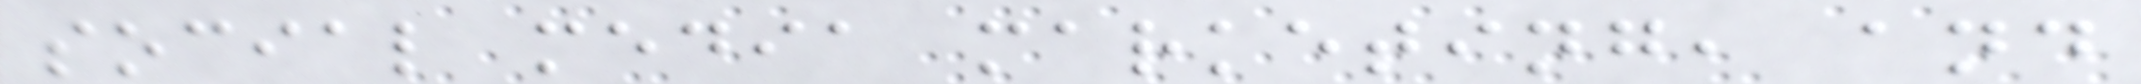social media marketing, and
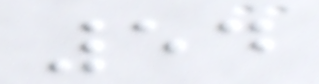54
